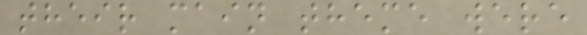their main theme were
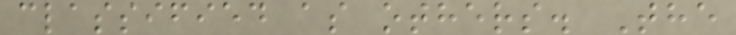classified as others. The
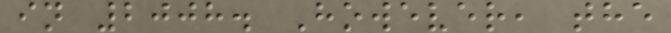in 2008. However, the
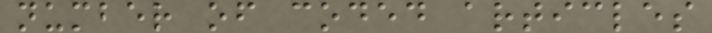number of coded articles
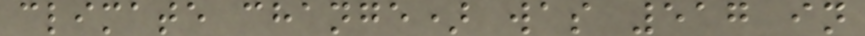climate change) was 517 in
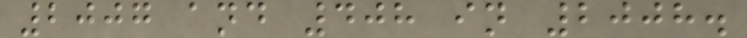2007 and 408 in 2008.
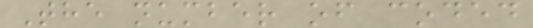The number of coded
